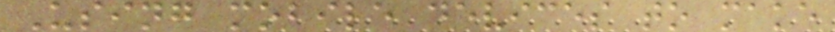Using mobile devices to make
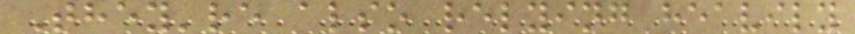They're also relying heavily
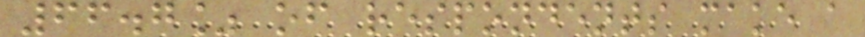66.7% of respondents make a
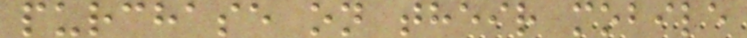purchase on their mobile
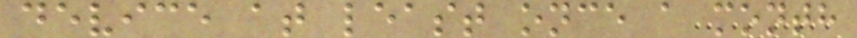device at least once a month
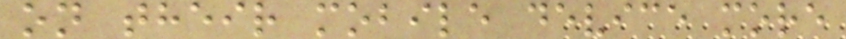on their mobile device more
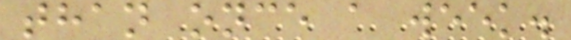than once a week.
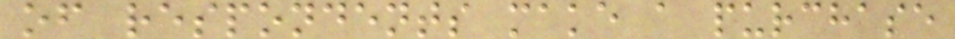of respondents make a purchase
